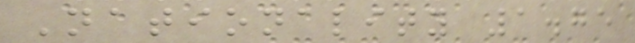Nationality 1.75
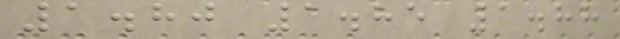1.80 1.85 1.88
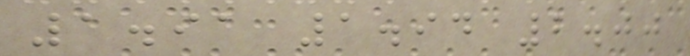1.91 1.94 2.00
